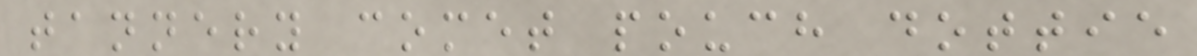tannery comet pouch dottie
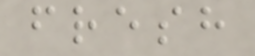fresh
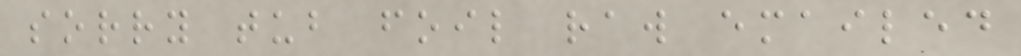sorry tub foil raw emailed
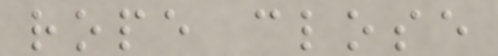rope close
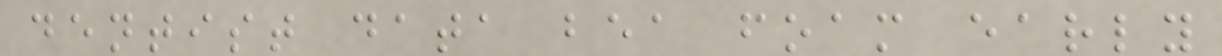dentist data bea foam early
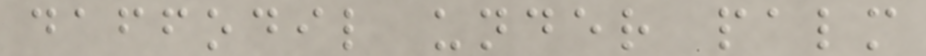daffodil under palm
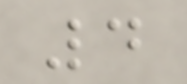4
